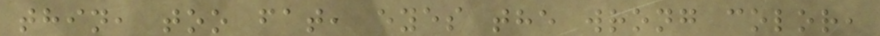thin, too fat, eyes the wrong color,
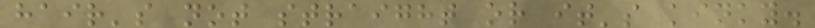hair's not straight or it's kinky.
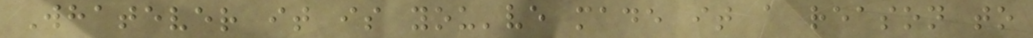Whatever it is you've made it a reason to
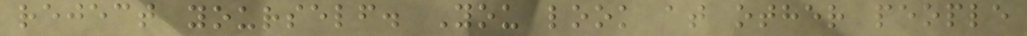reject yourself. You look at other people
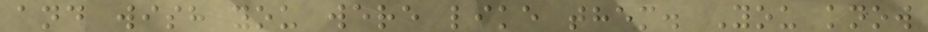and wish you were like them. You know
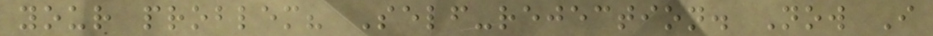your problem? Self-rejection. Now I
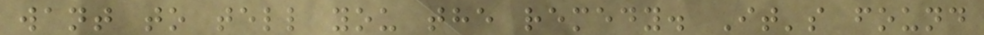want to tell you the remedy. It's found
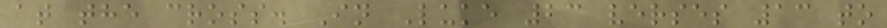at the cross. In Luke 23 verses 13 to
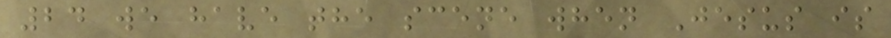24 we have the scene when Jesus is
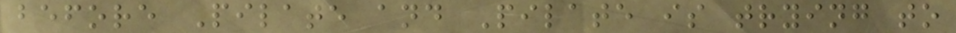before Pilate and Pilate is trying to
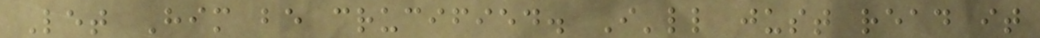Let Him be crucified. I'll just read it
